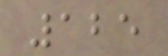125
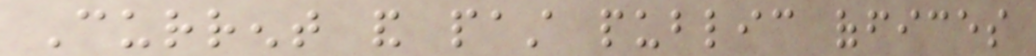Current and past public offices
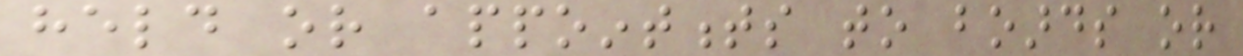held or appointments to boards or
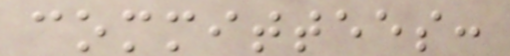committees:
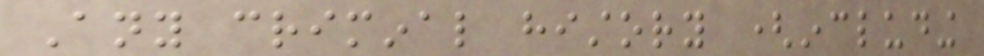Any criminal history (including
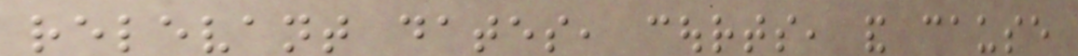relevant dates, courts, and cause
